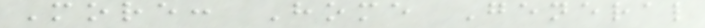More: Home General
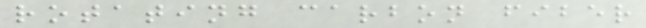rotating carbon fiber
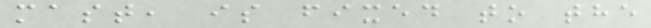mast, is fixed to the
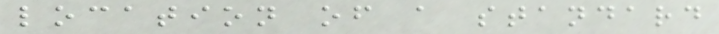location of a standard
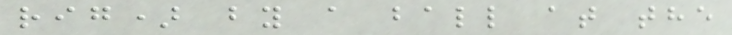rig) by a ball at the
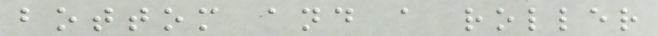bottom and a roller
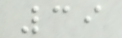39
